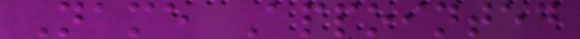Name Appointed
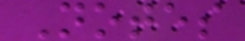Notes
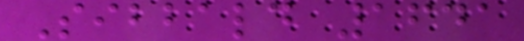Sibbald 1641
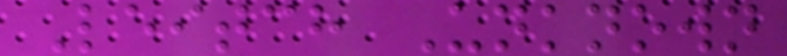Leitch Unknown
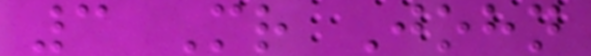3 Mr John
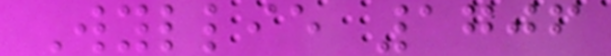Wyllie 1706
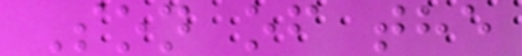Son of the
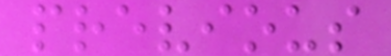previous
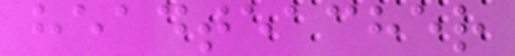headteacher
